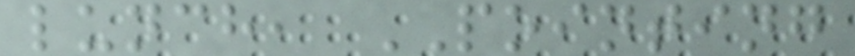lunch, POINTING
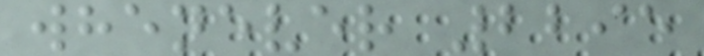whenever 2295
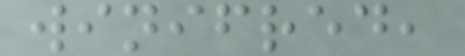winifred,
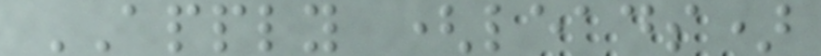APPLY (leads)
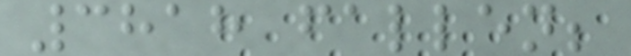3818 fallen;
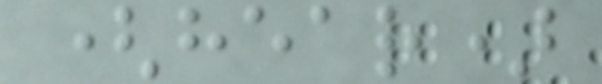(hear)
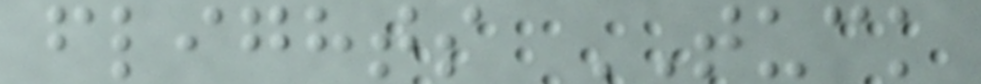flights TUCK
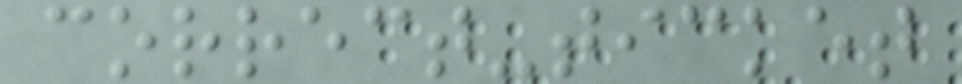correct-ticket
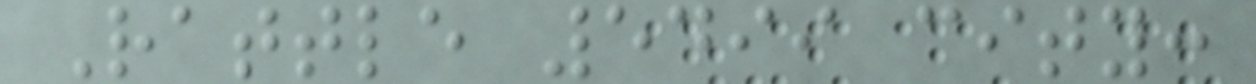Rattle 5499 city:
